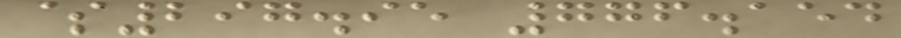$297.95 776.154
